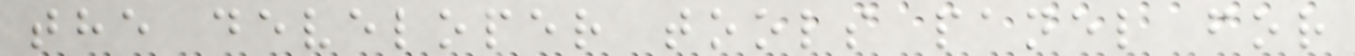the developer tools panel for
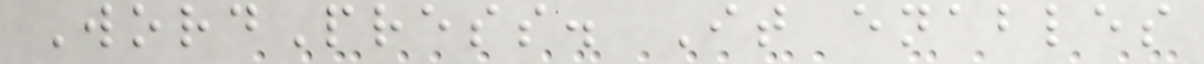WordPress. It enables
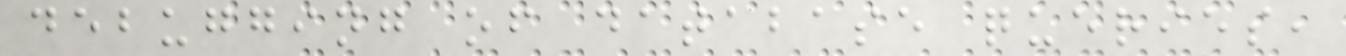debugging of database queries,
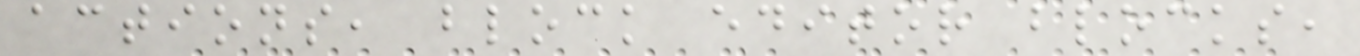actions, block editor blocks,
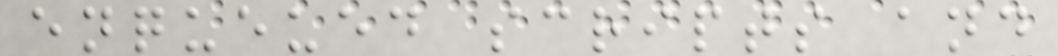enqueued scripts and
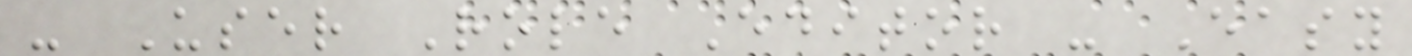- User Role Editor - Easy
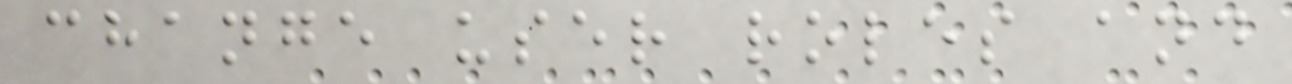change user roles and
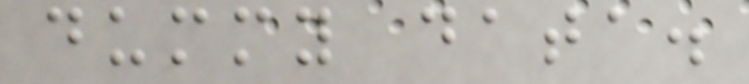dummy data.
